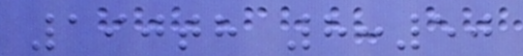190th 8:50
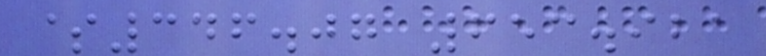$346.07 653.921
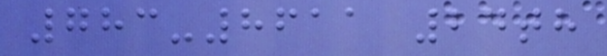783-8611 24th
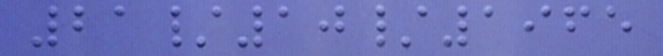21/10/1965
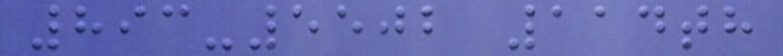893-5502 114th
